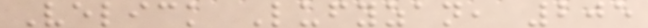Velick Lufyzan, 205
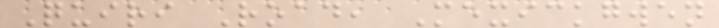Quiri Road, Mexickgwen
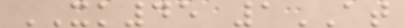XK45 1AT
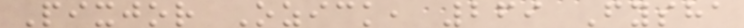Pixjor Ozick, 269 Fysha
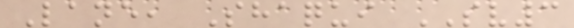Lane, Shaqui SV3
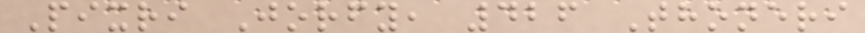Pixri Jorfy, 426 Thoneri
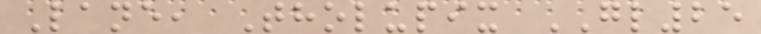Lane, Tholupix GL25
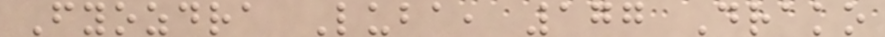Fyozdra Luba, 177 Drako
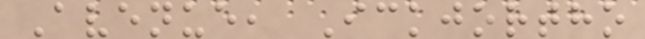Avenue, Ickjortho
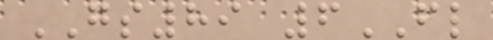GS89 6FL
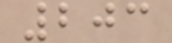203
